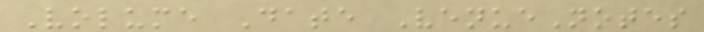Volume Date VenueNotes
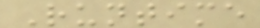Runtime
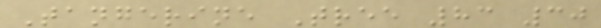Tangerine Tree 83 30
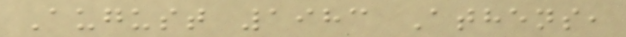August 1983 Athens,
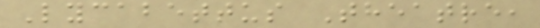Lycabettus Theatre,
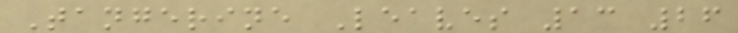Tangerine Leaves 13 26
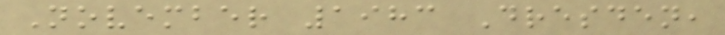November 1983 Dresden,
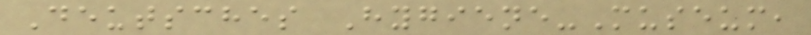Deutsches Hygiene-Museum,
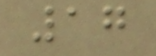17
